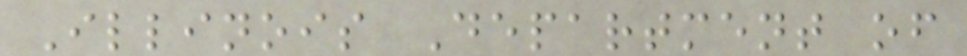Illinois Department of
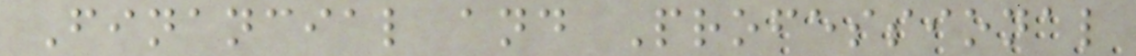Financial and Professional
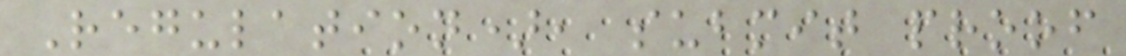Regulation), submit proof
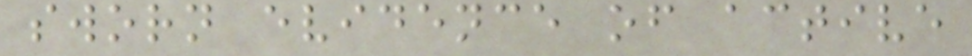sworn evidence of active
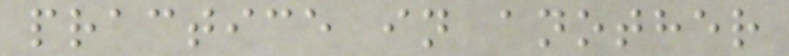practice in another
